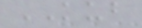KUB
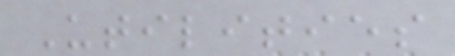Utilities
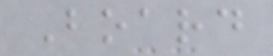Board
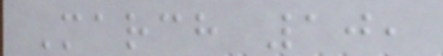March 10,
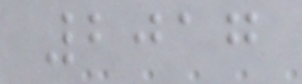2017
